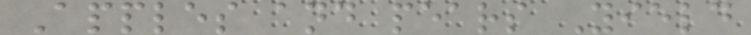Apples and pears Yield
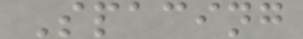Spacing
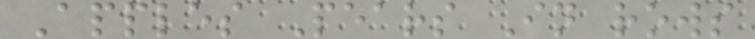Apples Pears In rows
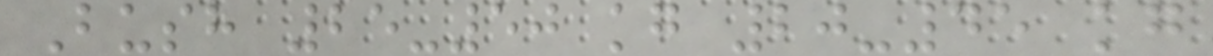Bush 25-50 kg 20-45 kg
